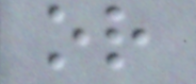or
